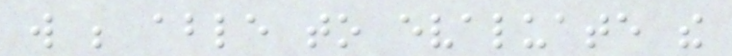will be able to evaluate the
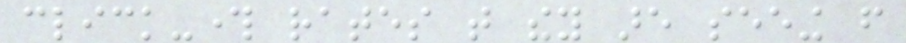click-through rates that they are seeing from
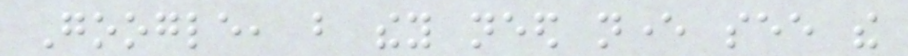Google, but they need never see the
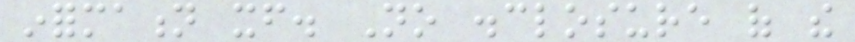information itself. No disclosure of the
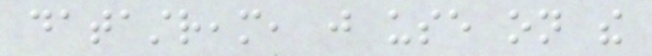datastream, just use on the
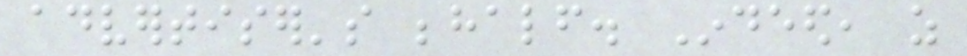advertiser's behalf. Indeed, as
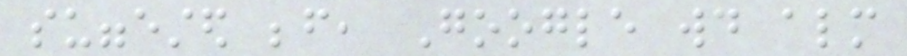suggested before, Google would almost
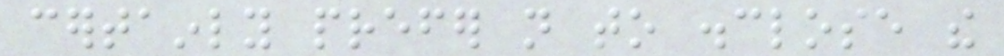certainly prefer not to disclose the
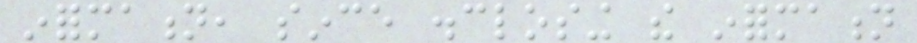information, since disclosing the information
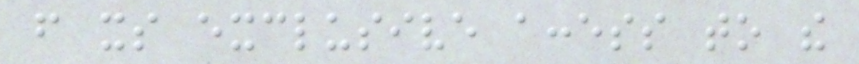from its exclusive access to the
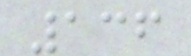136
